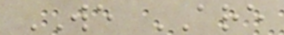WE ARE
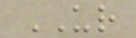UR
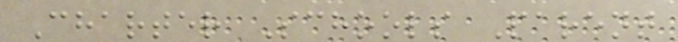Charter Schools Parent
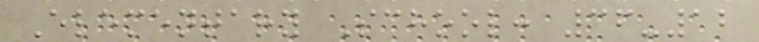Elementary School: 36-12
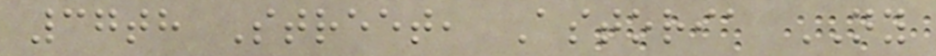37th Street, Astoria NY
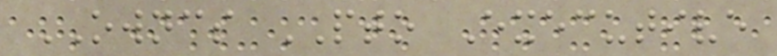OWNCS PTO Executive
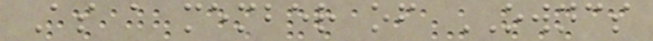As a member of OWNCS
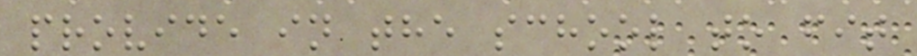provide in the school to fit
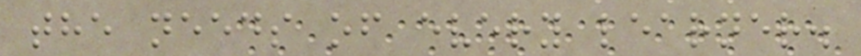the needs of every learner.
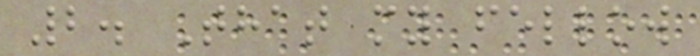2. That my fellow
